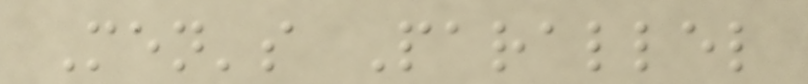Men's Parallel
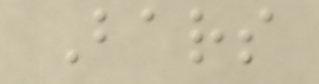Bars
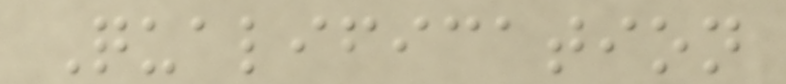Qualification
